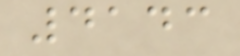4143
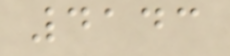4143
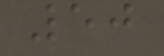50
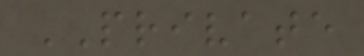PRIVATE
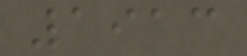1913
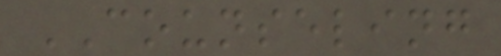COUNSELING
